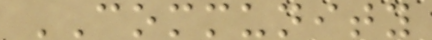COMMUNITY
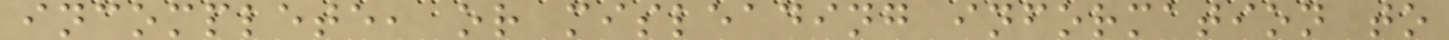incomplete, or misleading information to
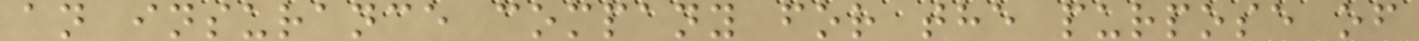an insurance company for the purpose of
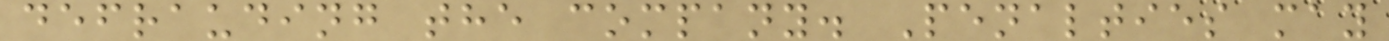defrauding the company. Penalties may
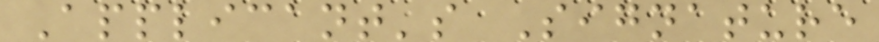Applicant's Signature
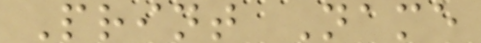Print Name
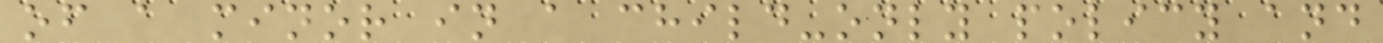of a minor in a child-only policy and
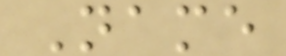Name
